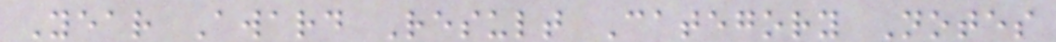Year Award Result Category Notes
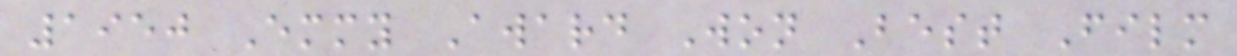1950 Emmy Award Won Best Film
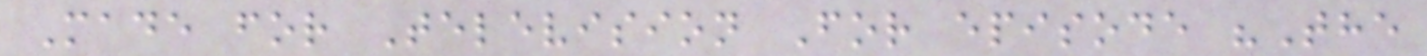Made for Television For episode "The
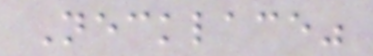Necklace"
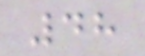48
